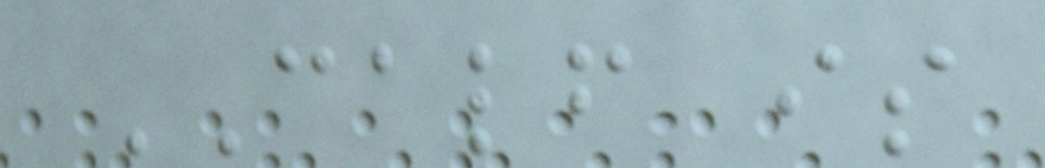CALF is
